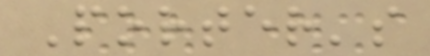Porter's
